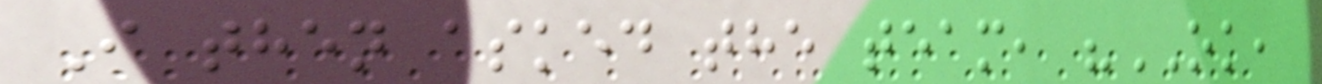I then asked the team, "OK,
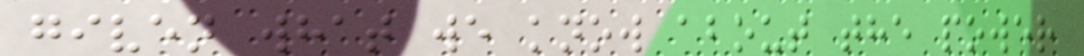given what we know about the power
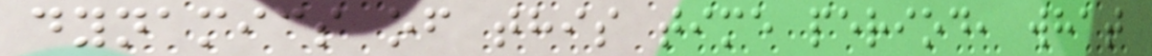dynamics of this time period, what
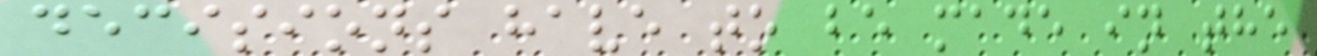decisions have to be made in the
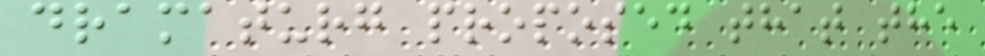dramaturg proposed that the
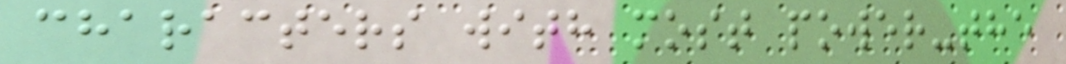characters with most power-the
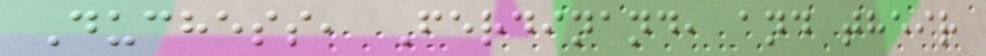Duchess, Ferdinand, and their
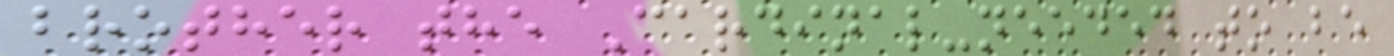brother the Cardinal-needed to be
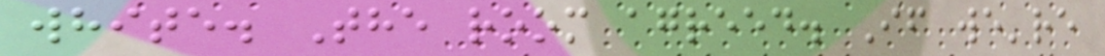white. The room agreed. If we're
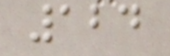124
